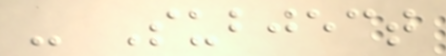- Subject
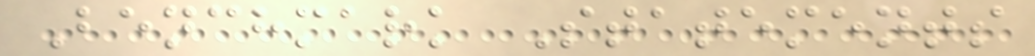Benchmark Statements
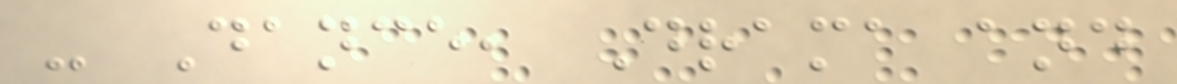- Dance, Drama and
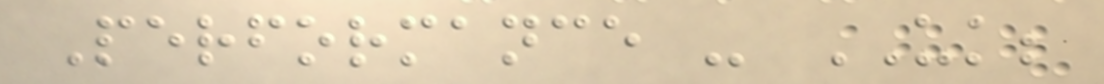Performance - UK;
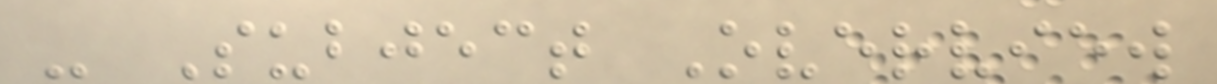- Subject Overview
